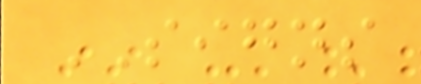SIGNS
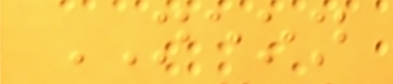NEON
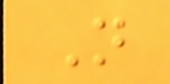N
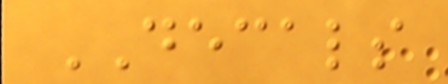DECALS
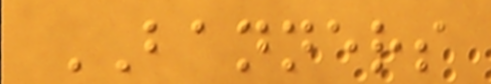BANNERS
